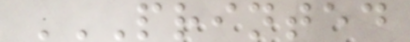PRINTED
